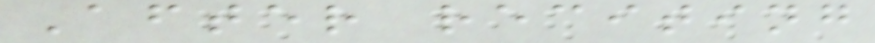After reciting
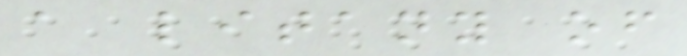a litany of
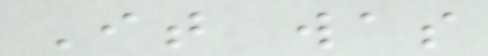It was
